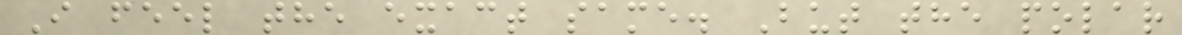I feel the exact same. But the polar
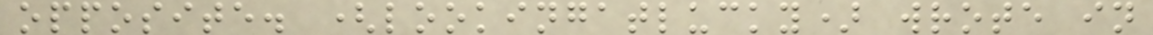opposite. (lookingatlucky) wrote in
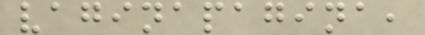vaginapagina,
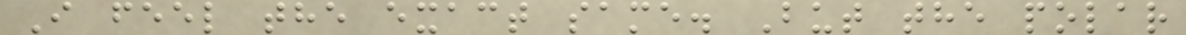I feel the exact same. But the polar
